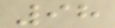98
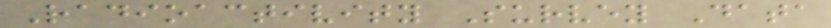Radioactivity Survey Data
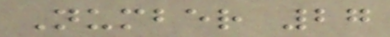Number 27
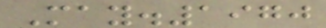May.1970
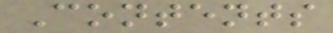Contents
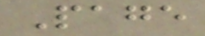Page
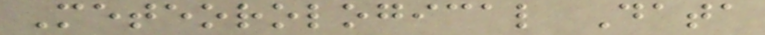Meteorological Data
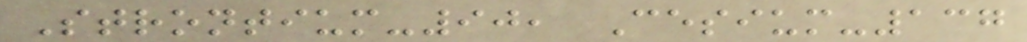Strontium-90, Cesium-137
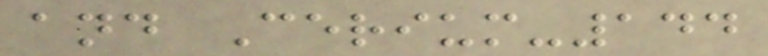and Cerium-144
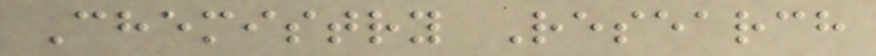Chemistry Research
